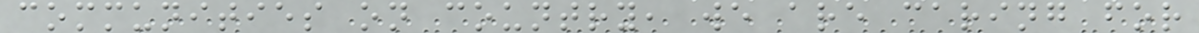communities on country, we are caring for
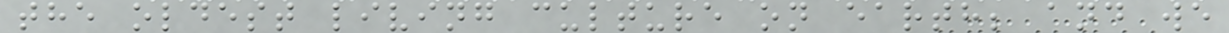the oldest living culture on earth; and we
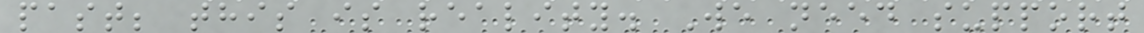past; this is reality. We need support
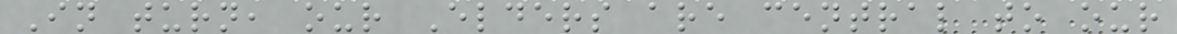In turn, our Elders are central to our
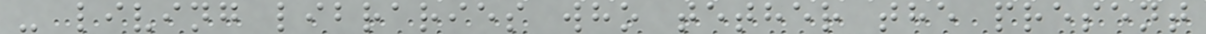- living libraries who tether the present
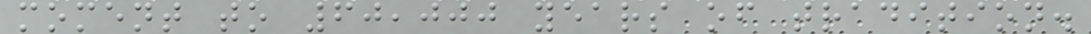moment to 60,000 years of tradition.
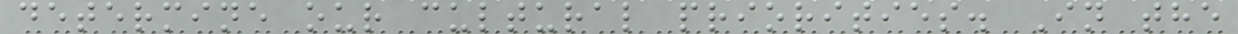determine our cultural priorities. In the
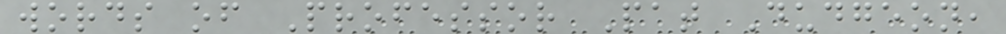words of Professor Pat Dudgeon,
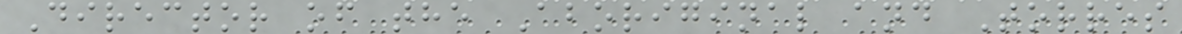Director of the Aboriginal and Torres
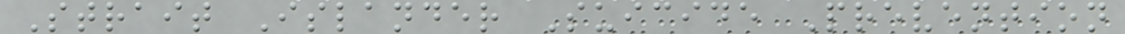Strait Islander Suicide Prevention
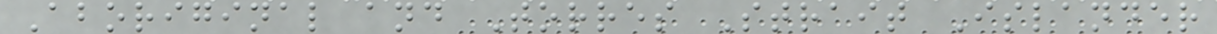Aboriginal and Torres Strait Islander
